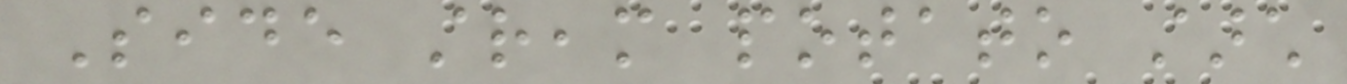Side stream potato starch
